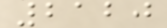2120
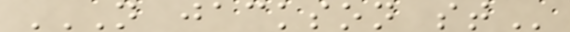N JACKSON ST
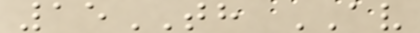15TH AV
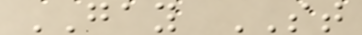GAY ST
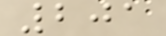201
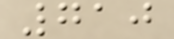710
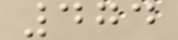474
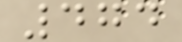474
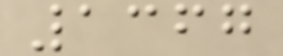1367
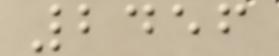2456
